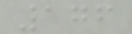176
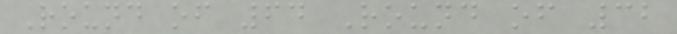Round of 64 Round of 32
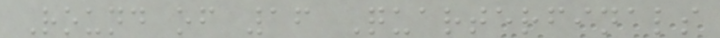Round of 16 Quarterfinals
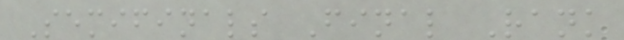Semifinals Final Rank
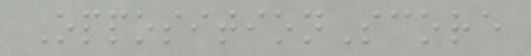OppositionScore
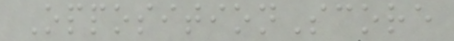OppositionScore
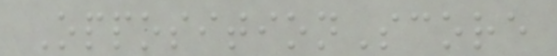OppositionScore
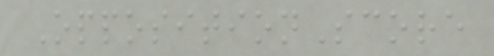OppositionScore
